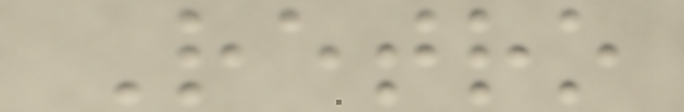Retro
